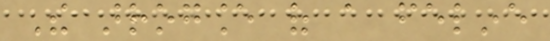The arrogance of a feline
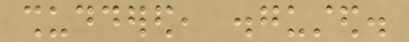shuddered, disgusted.
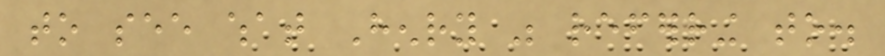to see what Henry was referring to.
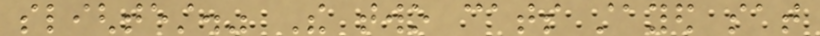slightest." The two cats stayed sat
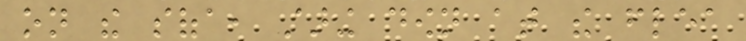on the sofa, staring down at the flea
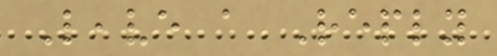Leave a Reply
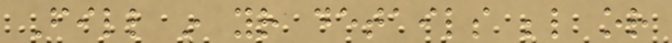Fill in your details below or
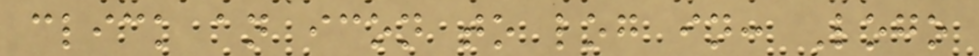click an icon to log in: Logo
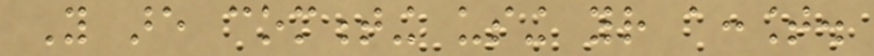You are commenting using your account.
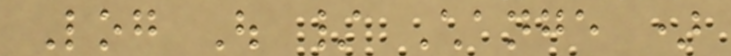Log Out / Change )
